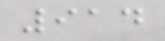914
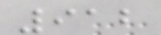912
